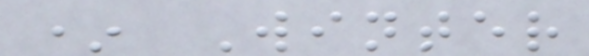* Winter
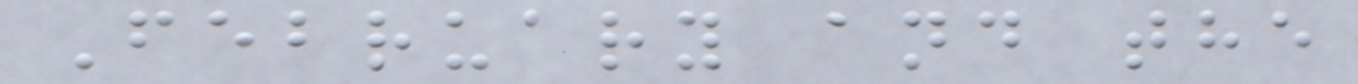February and the
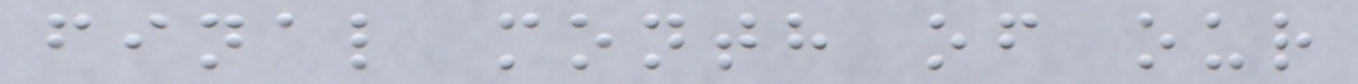final month of our
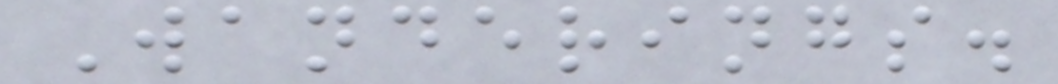Wanderings.
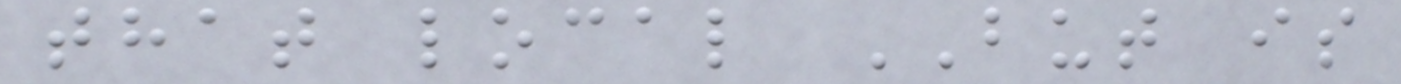that local BUT is
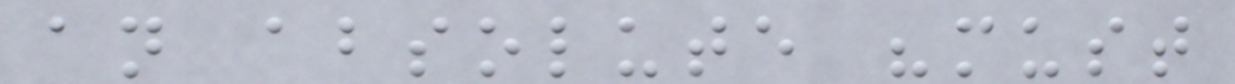an absolute "must
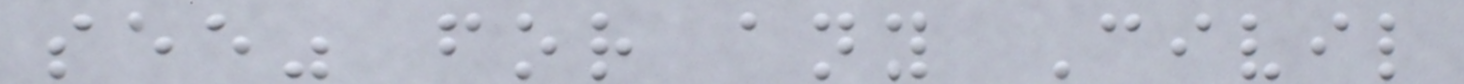see" for any Civil
